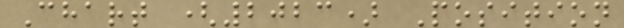Chart (2023) Position
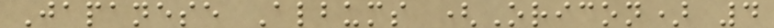Japanese Albums (Oricon) 4
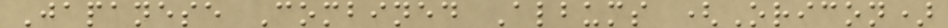Japanese Combined Albums (Oricon)
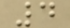4
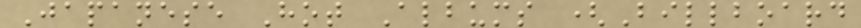Japanese Hot Albums (Billboard
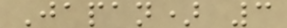Japan) 3
